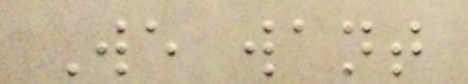We want
